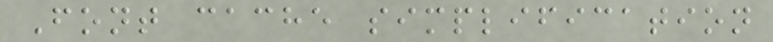Font cache simplification
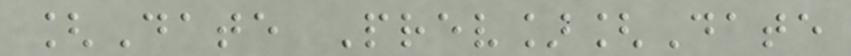[Date Prev][Date
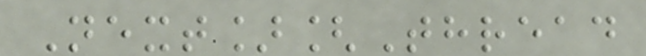Next][Thread
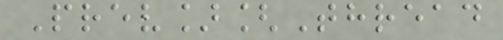Prev][Thread
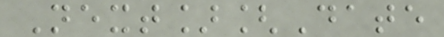Next][Date
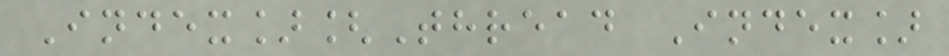Index][Thread Index]
